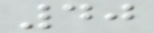40
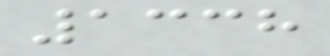1338
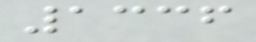1336
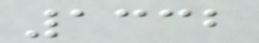1332
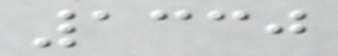1330
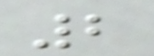2
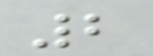2
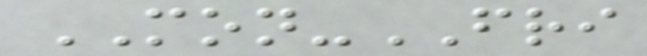MON-FRI
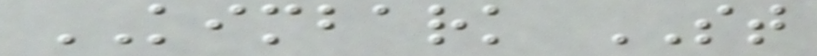KIMBARK ST
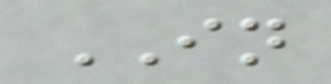IN
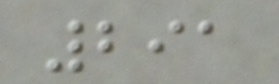291
